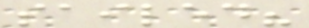sailed?
